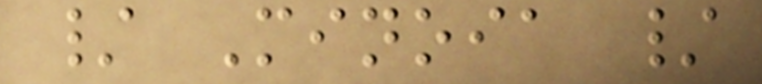/ Minoia /
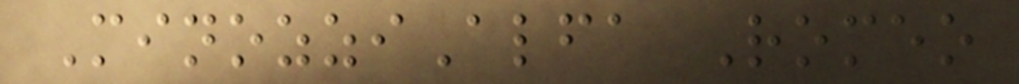MinozziAlfa Romeo
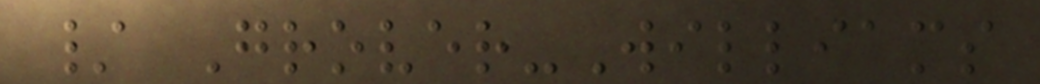/ Grover-Williams
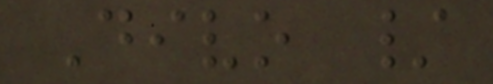Divo /
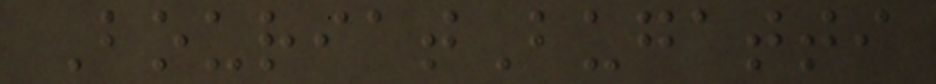BouriatBugatti
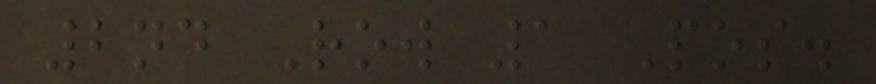2nd Row 1 Pos.
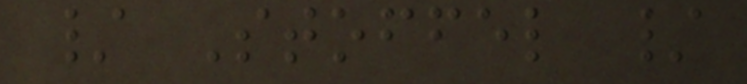/ Stoffel /
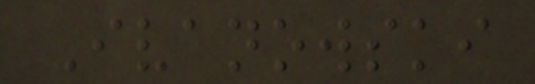Ivanowski
